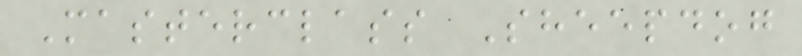Masterclass Sheepdog
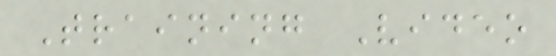Training Video
